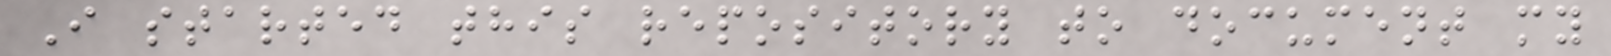I started this repository to document my
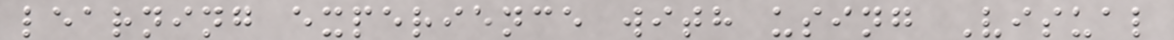learning experience with using Visual
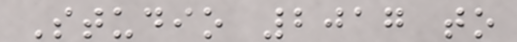Studio 2017 to
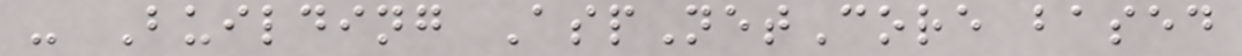- Building AspNetCore based
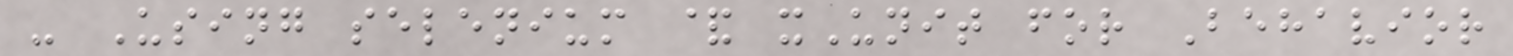- Using selenium & xUnit for Behavior
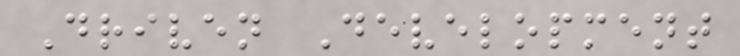Driven Development
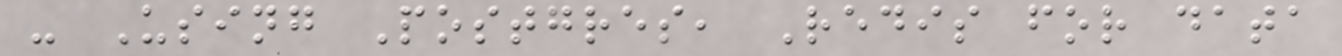- Using Postgres, Redis for data
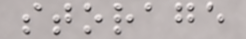storage
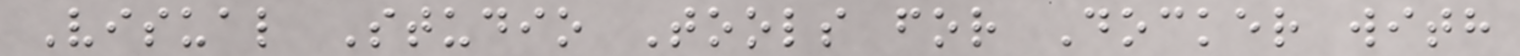Visual Studio Tools for Docker with
